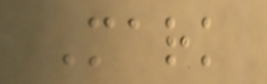Mark
